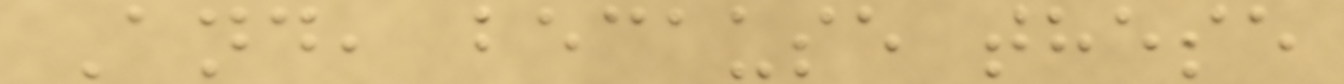And, because these
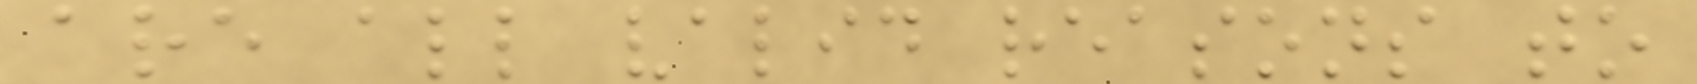are all valid reasons to
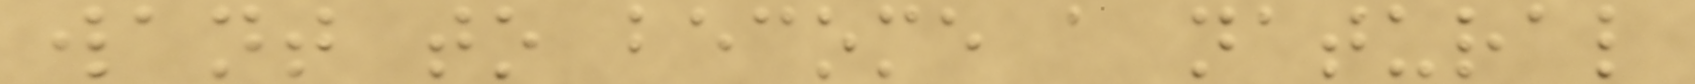want to become a natural
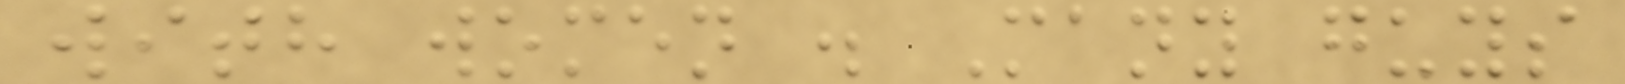with women . Many guys
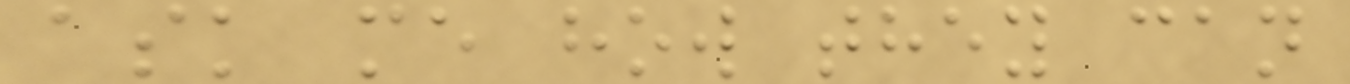ask me how they can
